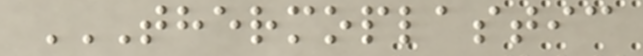THERMOPLASTIC
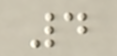4
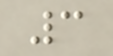3
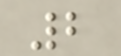2
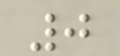0
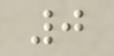0
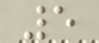5
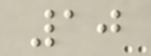10
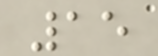15
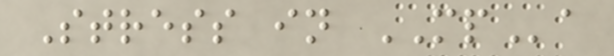Stress in MPa
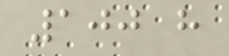100 h
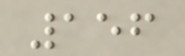156
